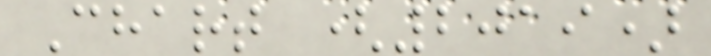Chart (2019)
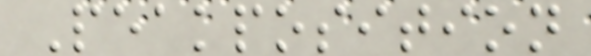Peakposition
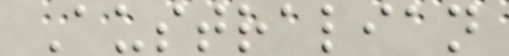Australian
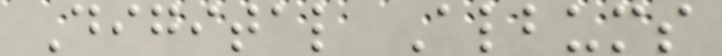Digital Albums
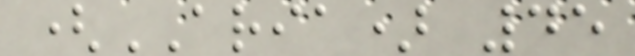(ARIA) 45
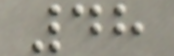48
